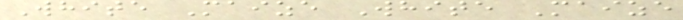White Maize White Maize
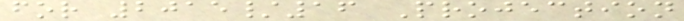for 2015/16 Projection
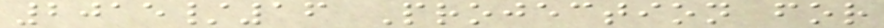2015/16 Projection for
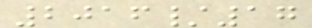2016/17
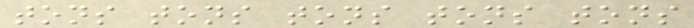tons tons tons tons tons
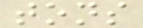tons
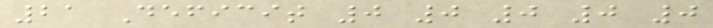21 Deficit 0 0 0 0 0
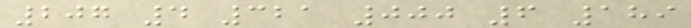207 4 321 000 6 189
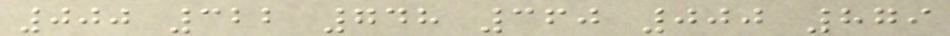000 322 748 360 000 879
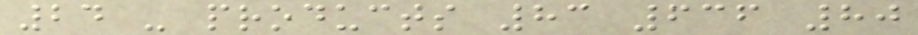24 - products 83 636 80
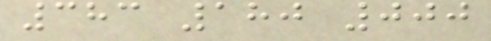383 180 000
